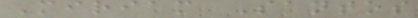Miriam Santos
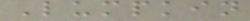Lumpkin
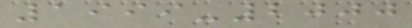1999-2000
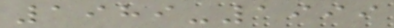1989-1999
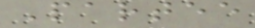Partee
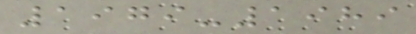1979-1989
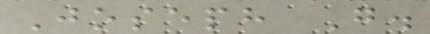Joseph G.
